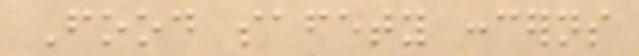Food safety concerns
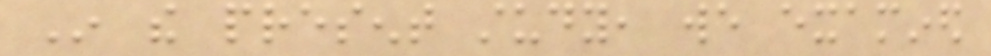In the present study, we examined
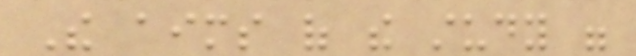The aims of the study were
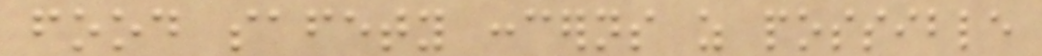food safety concerns as possible
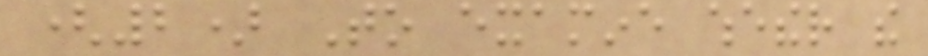(2) To examine whether the
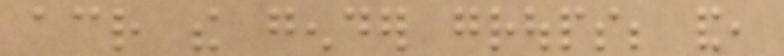across the gender groups; and,
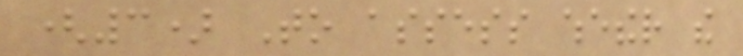(3) To assess whether the
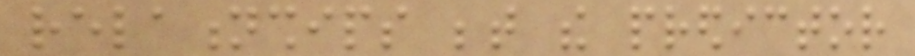relationships between the predictor
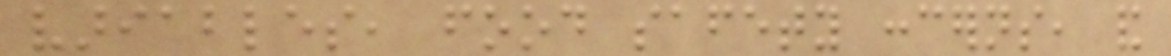variables, food safety concerns, and
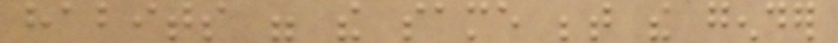habits were the same between the gender
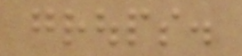groups.
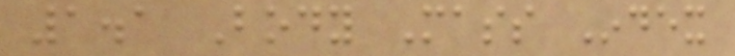1.1 Body Mass Index
